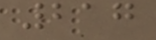217
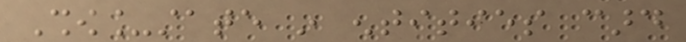Show_state in entities card
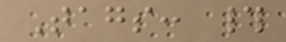Tags: #
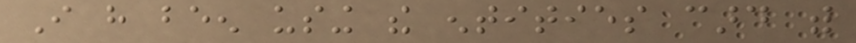I have been using the entities card with
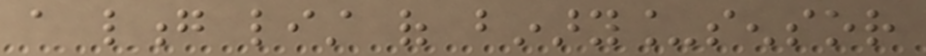a long list of binary_sensor
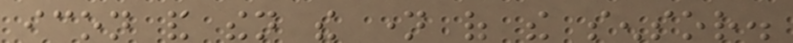icon and then the name of the sensor.
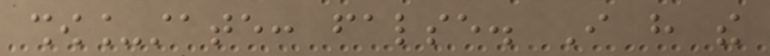show_state: false. I have the
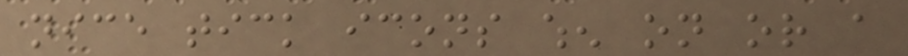nice tick icons when on or a
